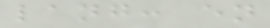lang: en
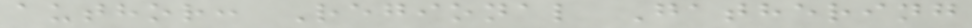author: Regional Gathering
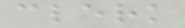clerk
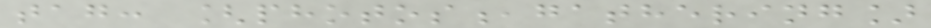tag: [photos,gathering]
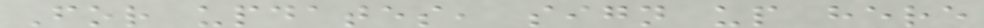For updates, sign up here
